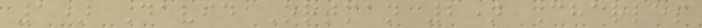1) David Ortman 2) Charles
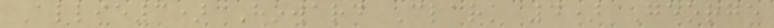Allie3) Howard Clark 4) George
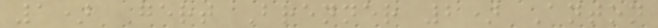1) Gert Brenner 2) Anton
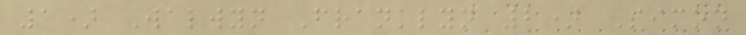1) Walwyn Franklyn 2) Simon
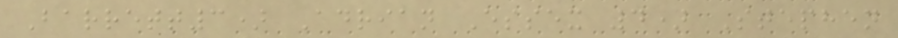Barrett3) Adrian Essex 4) Stephen
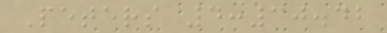Peters 4:30.42
